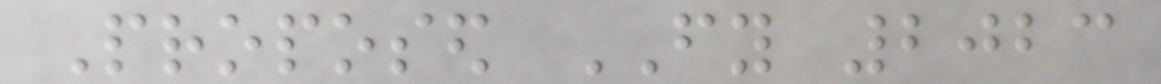Proposed FY 2023
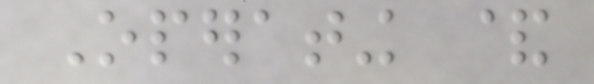Operating &
